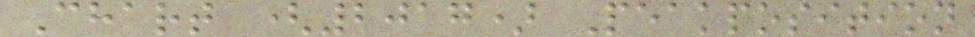Chart (2017) Peakposition
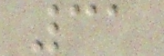31
